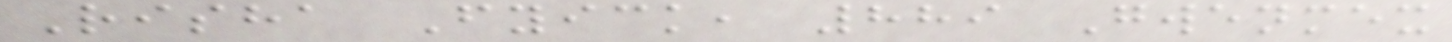Risha Fyick, 889 Gwenmex
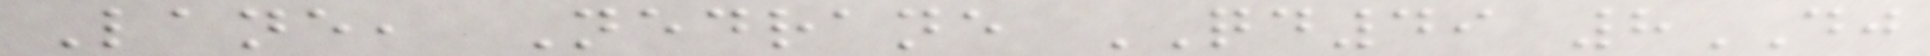Lane, Nedrane QD49 8DJ
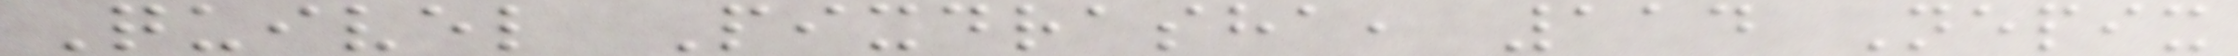Quivel Pixdrasha, 114 Nepix
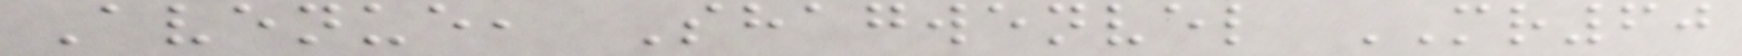Avenue, Shagwenvel MR60
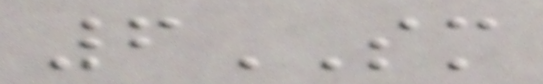6SM
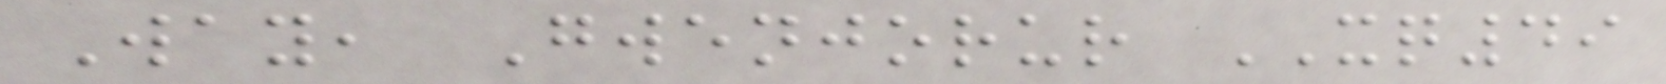Way, Gwenjorur XQ49
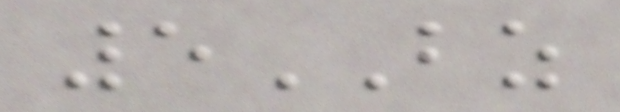5BZ
